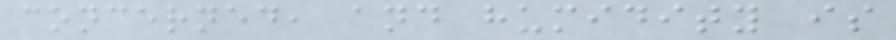concerned, and humidity is
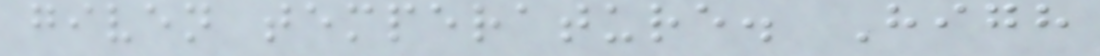given temperature. High
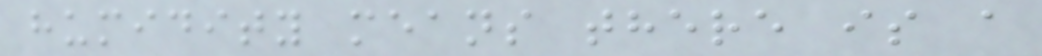humidity means there is a
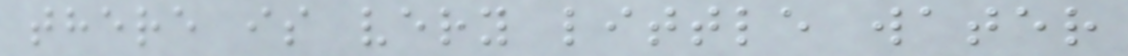there is very little water
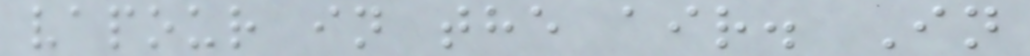vapour in the air. In
